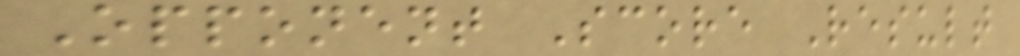Opponent Score Result
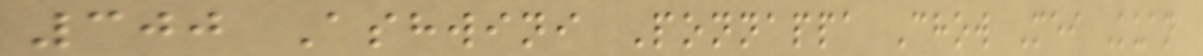300 Ashwini Ponnappa Chow Mei Kuan
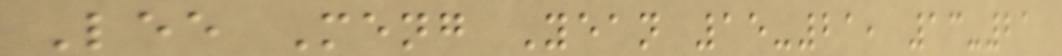Lee Meng Yean 15-21, 13-21
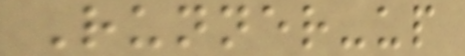Runner-up
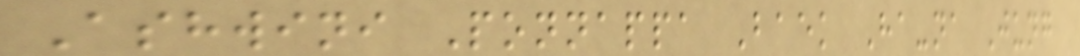Ashwini Ponnappa Baek Ha-na Jung
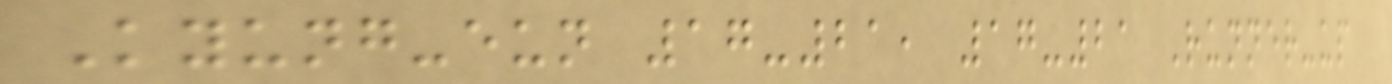Kyung-eun 17-21, 17-21 Runner-up
